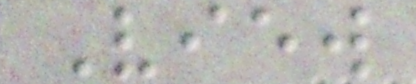View
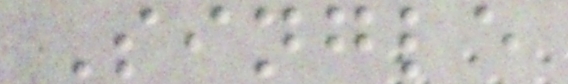Single
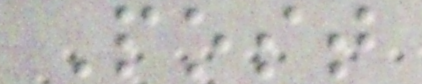Post
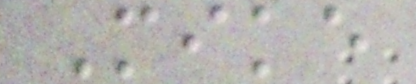Mike
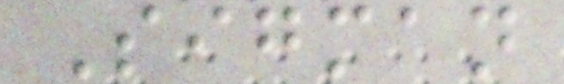Sigman
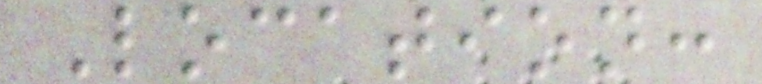Location:
